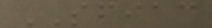SFIAC
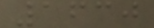1630
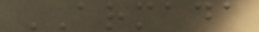ARMADA
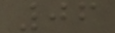06
